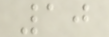10
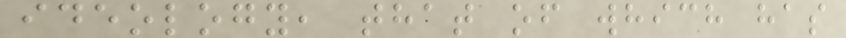ideology, that of which has
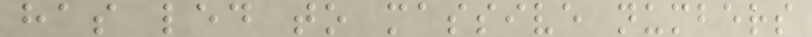has led to massive numbers
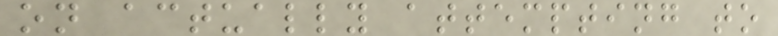on actually attempting to
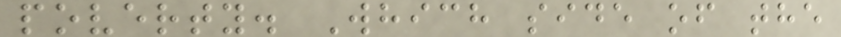poverty. Which side of the
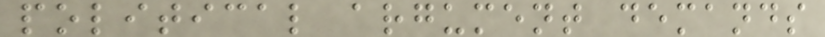political argument demands
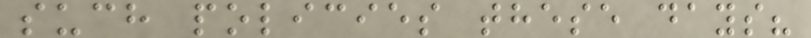such policies these days?
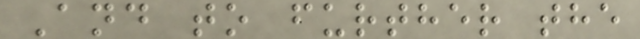And to further the
